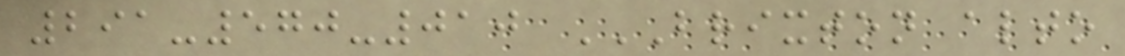291-570-010 BRIXTON ALTO
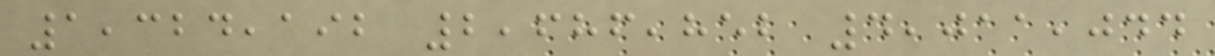1,324,192 2,686,852 4,011,044
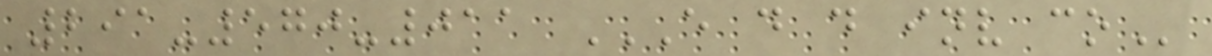291-570-011 E D D INV CO
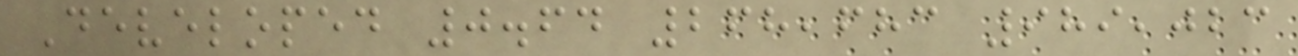Developed 0.64 268,683 989,023
